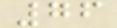76
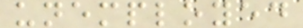unemployed
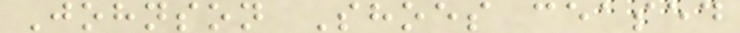Johnson Shoes ceased
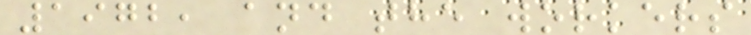1972, and the workers
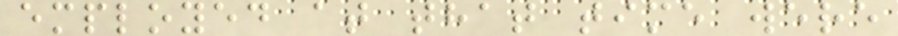employed at that time were
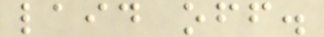laid off.
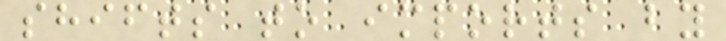shifts to imports by
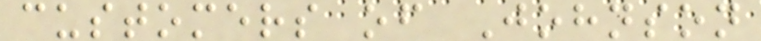customers of Johnson
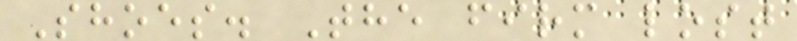Shoes. The firm lost
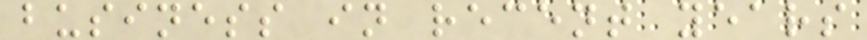business in recent years
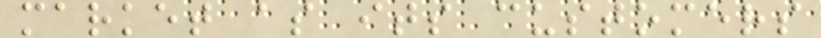market as its customers
